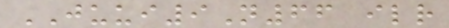JUUI9N66 ilr
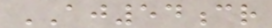AJ54cr
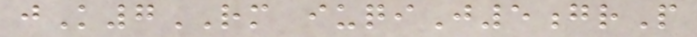jK7RM iuqiJ5grP
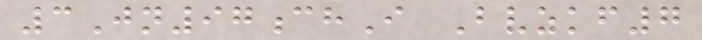3Jn97chI Bvzkf7
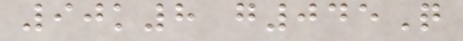90k8 g045Q
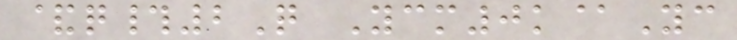&q#2Q Ycm0k@Yc
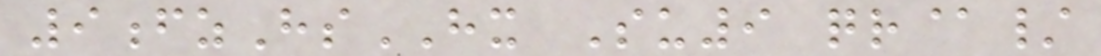9fzHsHX Su9 qr@/
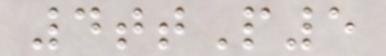4ttP5
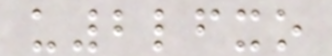u2lfxo
